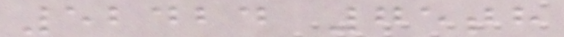52424 75th
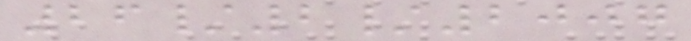26/2/2007
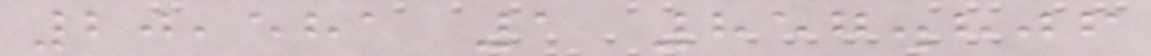20,581 1 857.806
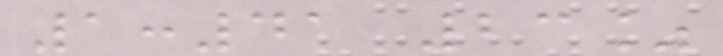1:41 23%
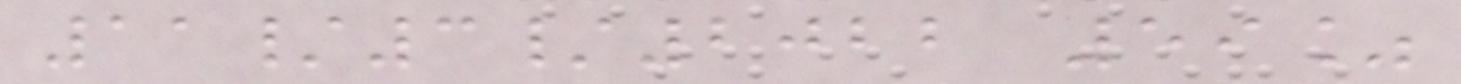11/3/2022 59%
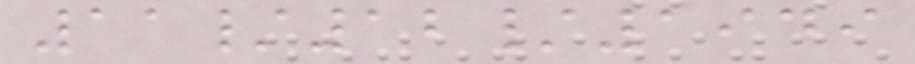11/12/1949
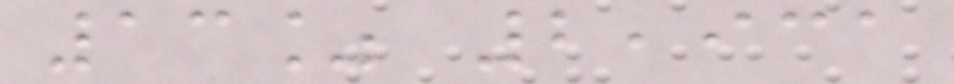13% 2,931
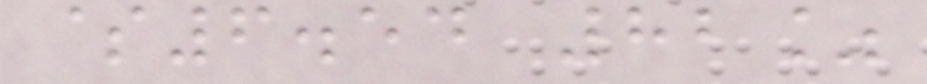$6.54 82%
